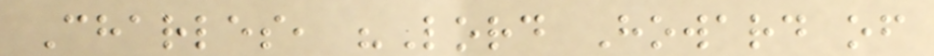Charles, "Lord Howard of
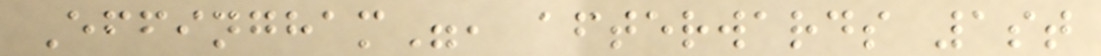Effingham", afterwards 1st
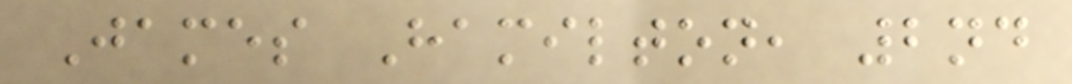James Hamilton, 2nd
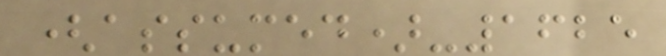(assumed)-1625
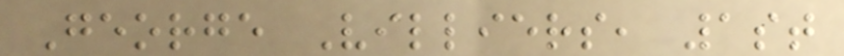George Villiers, 1st
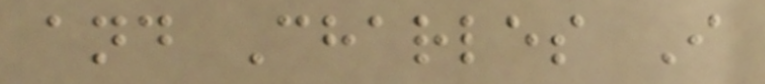and Charles I
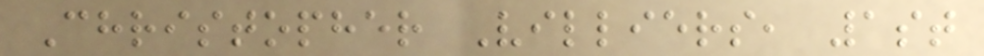Christopher Villiers, 1st
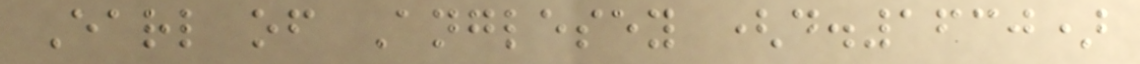Earl of Anglesey (d.1630)
